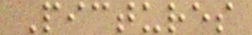Pictures
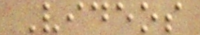Videos
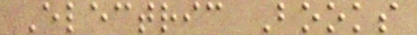Electric Books
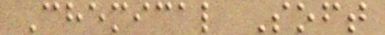Chemical Soft
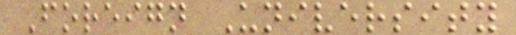Foreign University
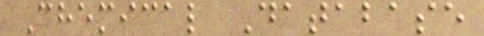Chemical Database
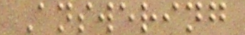Answering
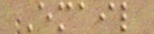Email
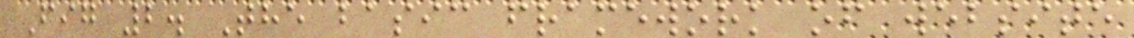Fig 2. The basic framework of website
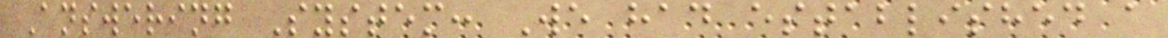Answering System: We had established a
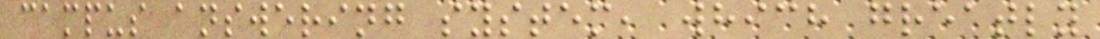campus answering system, which greatly
